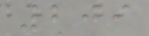209
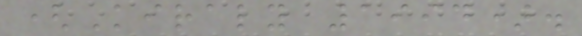(Kiraly 1994).
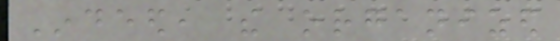Indeed, the organized
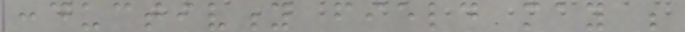conductivity field may be
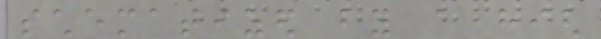schematized by a high
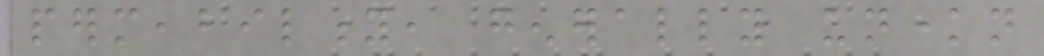permeability, generally unknown
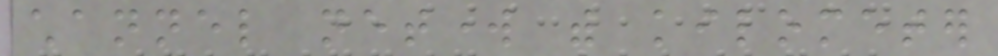channel network with kilometer
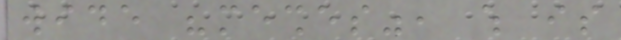wide "meshes", which is
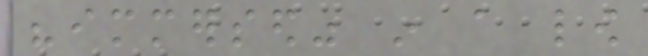"immersed" in a low
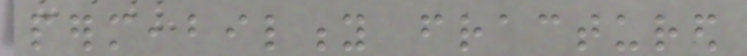permeability fractured
